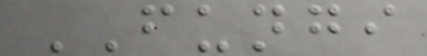FUNGI
